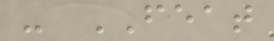- FEAT
